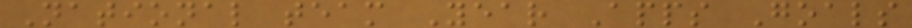National team Year Apps Goals
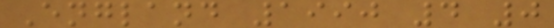England 1990 4 0
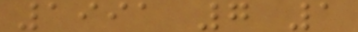1991 7 1
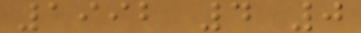1992 4 0
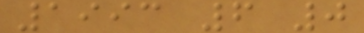1993 6 0
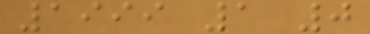1999 1 0
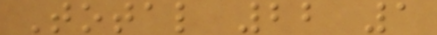Total 22 1
